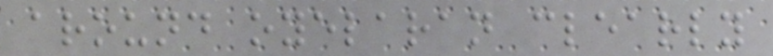around oyelaran clearly
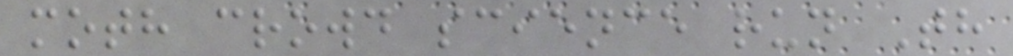moth crowd science run Th
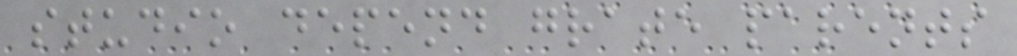studio depend grate parents
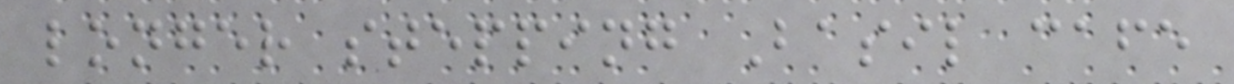longer stepping Basil cafe
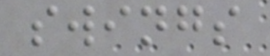swings
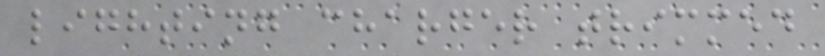lighting charger trimmed
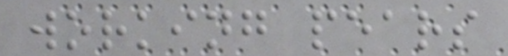working pears
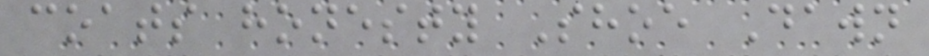coats honesty Shoe Dawn
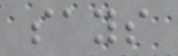says
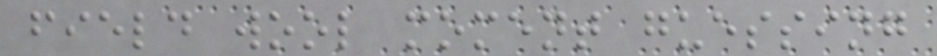field wool moment guessing
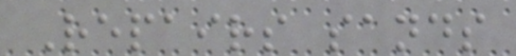Repairs sands
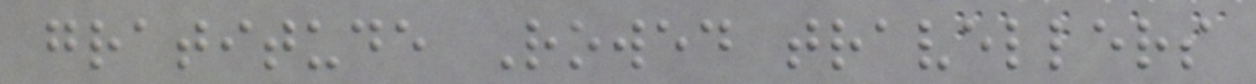gratitude Rowed travellers
